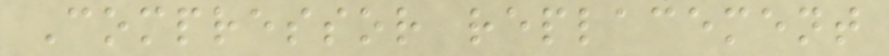Compressor replacement
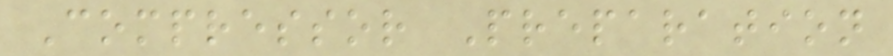Compressor Preparation
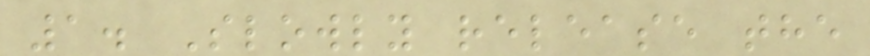1. Slowly release the
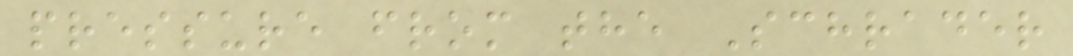pressure from the Schrader
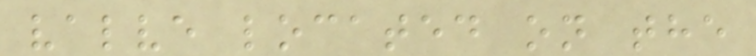valve located on the
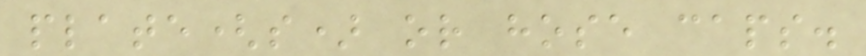plate(s) or hose caps.
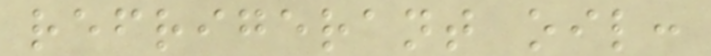refrigerant oil:
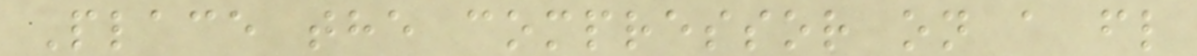Place the compressor on a fl
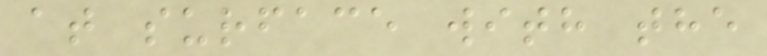at surface with the
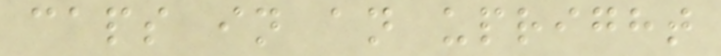caps in an upright
